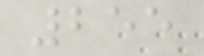255
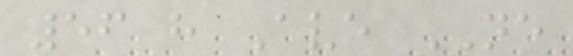56 h Ave NE
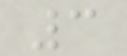3
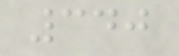340
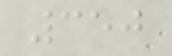350
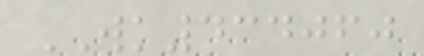WK434060
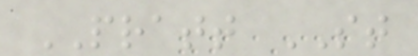PRATT ST
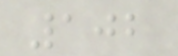102
